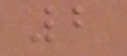2
